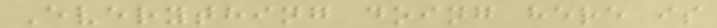Everything doing here is
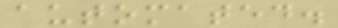automated.
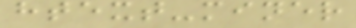htext-miner
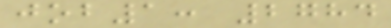job1: 2784
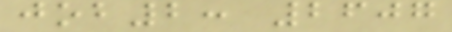job2: 2607
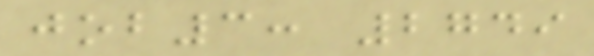job3: 2749
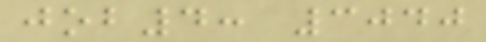job4: 3040
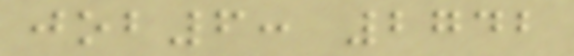job6: 2742
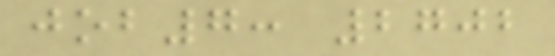job7: 2702
